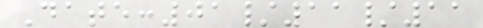Date:01/11/11
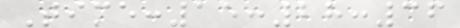Time:15:28:36
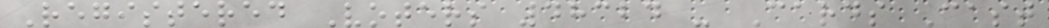Registered Voters 48324 - Cards Cast
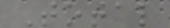Total
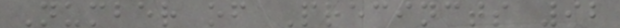Number of Precincts 92
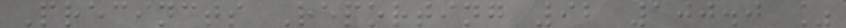Precincts Reporting 92 100.0 %
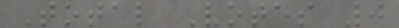Total Votes 0
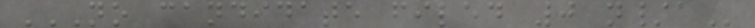NO CANDIDATE FILED 0 N/A
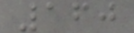160
